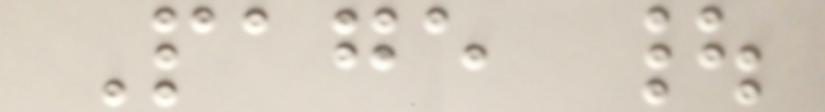Page |
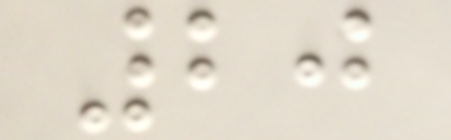20
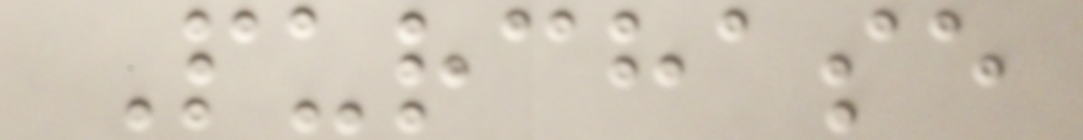Purchase
